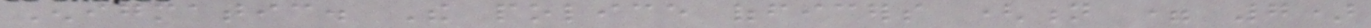Enigmatic. The police officers (n = 7)
